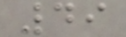49
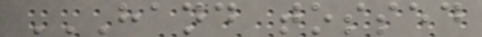HAND TOSSED
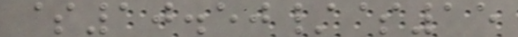$10.50/$15
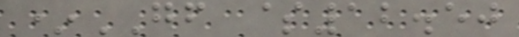*GF $12.50
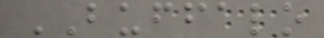BUFFALO
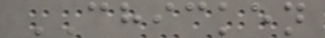CHICKEN
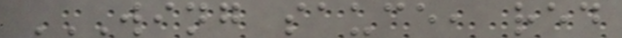WING SAUCE, RED
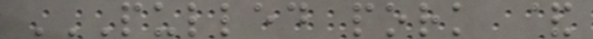PULLED PORK &
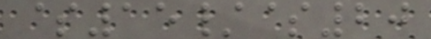$15/$20
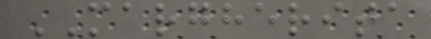MARGHERITA
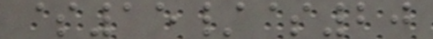$15/$20
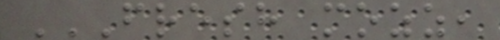FRESH MOZZ,
